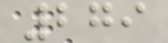279
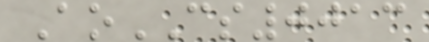AoCS0013
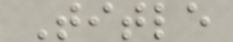Title
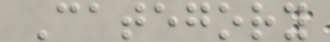Category
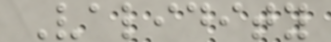Validity
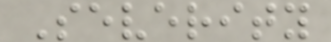Severity
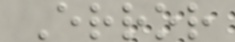Error
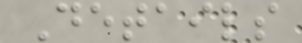Details
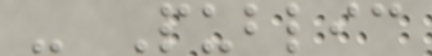- Public
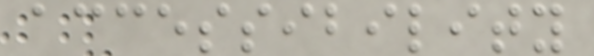accessibility
